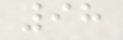98
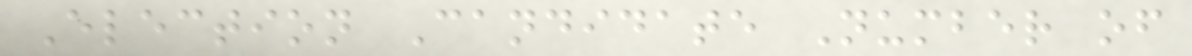Election Candidate Number of
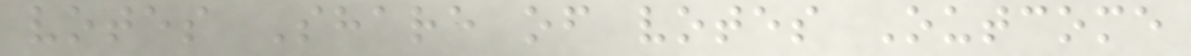votes Share of votes Outcome
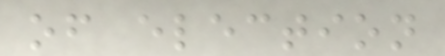of election
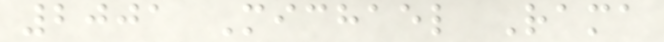2001 Michael Rama
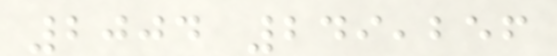2004 249,256
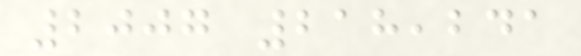2007 218,241
